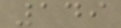149
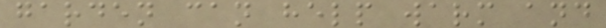garden can help warm and
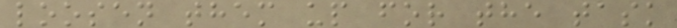loosen them up for the task
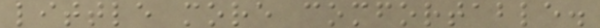little more comfortable.
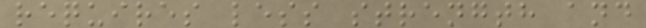requires less strength and
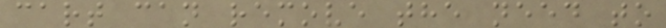cart can remove the need to
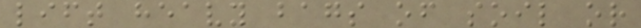lift heavy bags of soil or
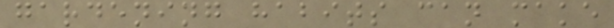gardening habits can make
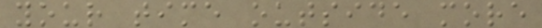your time outside more
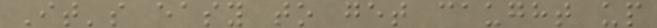It's easy to get caught up
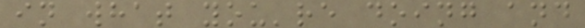in what you're doing and
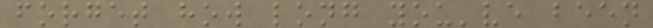forget how long you've been
